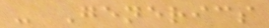- Generics
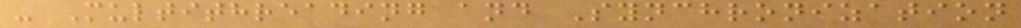- Multithreading and Synchronization
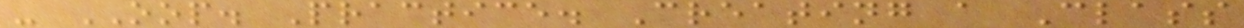- OOP. Practice. Creating a Class
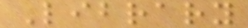Library
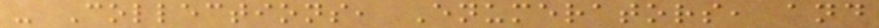- Collections, Enumerators, and
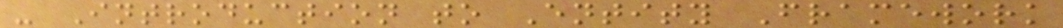- Introduction to Entity Framework
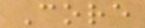Core
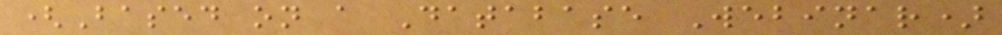(Based on a Database Webinar)
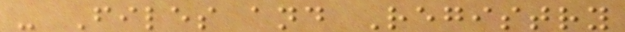- Files and Registry
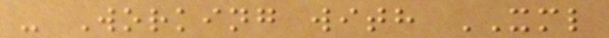- Working with XML
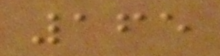165
